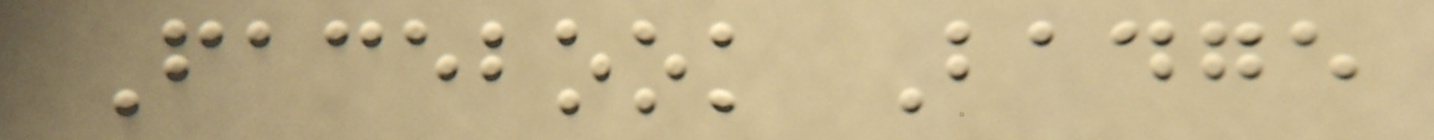Facebook Badge
